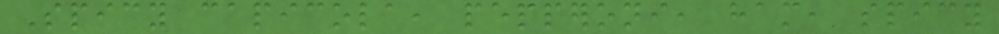Spicy capicola, pepperoni, ham, spicy
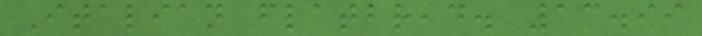Italian flatbread. 13.99
